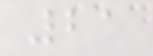21
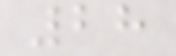28
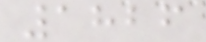1826
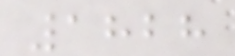1828
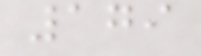179
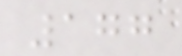177
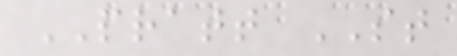PRATT ST
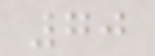70
